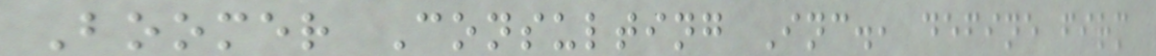Boomer Consulting Inc., define firm
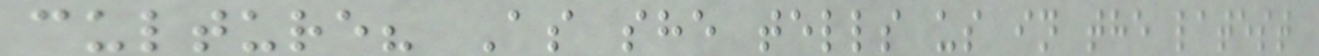culture? As she tells us in the latest
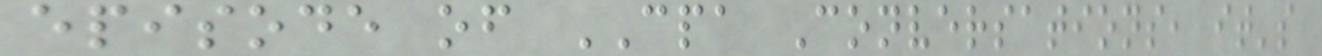episode of CPA Conversations, it's
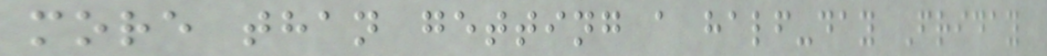more than getting a half-day Friday
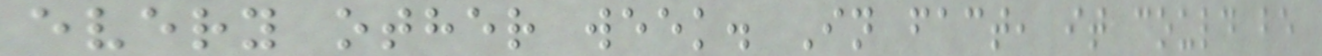every other week. In fact, it could be
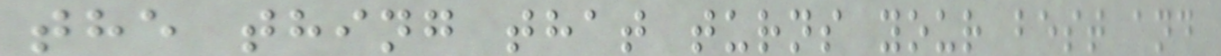the thing that turns your best and
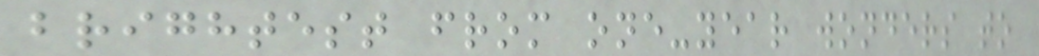brightest from one-year wonders to
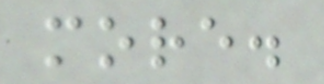more.
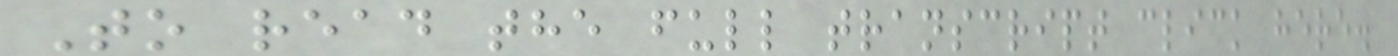To read the full transcript click here.
